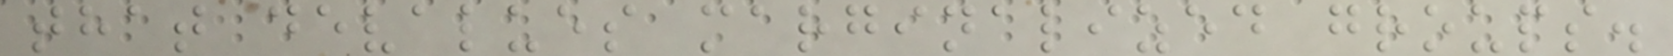that devalues marginalized groups.
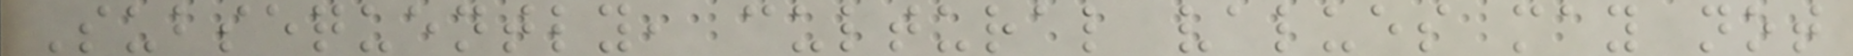Subsequently, cultural values may not
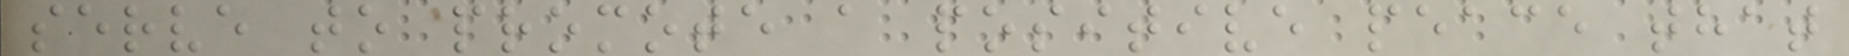serve to promote a positive peace that
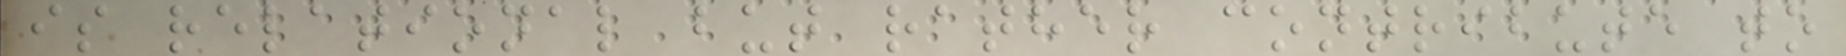is relational but rather contribute to
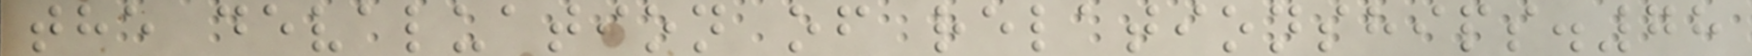the devaluation of relationships.78
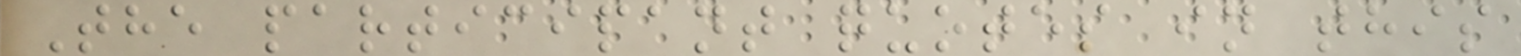The participant quotes in this
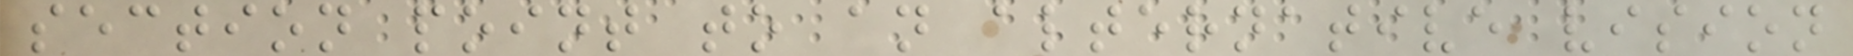section point to an alternative vision
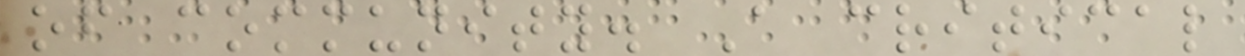of community. A critical
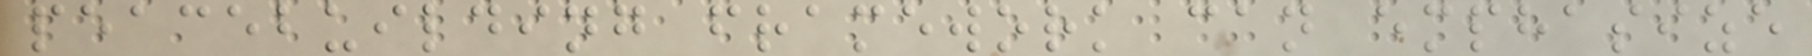peacebuilding framework can emphasize
